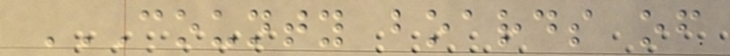COUNTY BOARDS OF
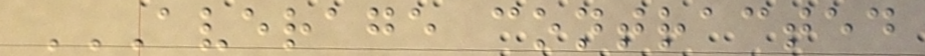AVERAGE CONTRACTED
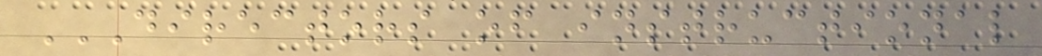DIRECTORS OF INSTRUCTIONAL
